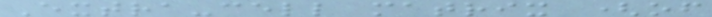Extra-cell matrix (of
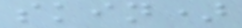skin)
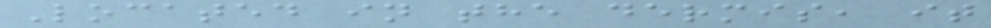Located in the dermis, it
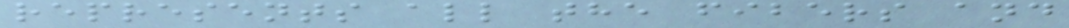represents all the fibers and
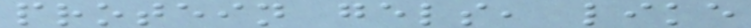protein gels, like
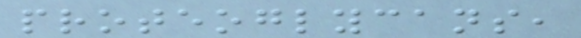proteoglycans,
